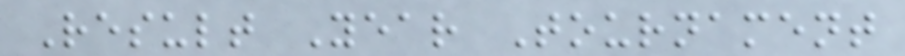Result Year Tournament
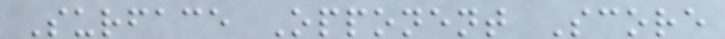Surface Opponent Score
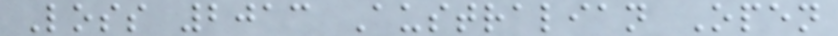Loss 2013 Australian Open
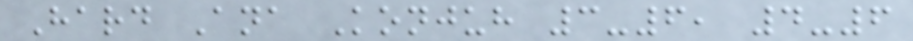Hard Ana Konjuh 3-6, 4-6
